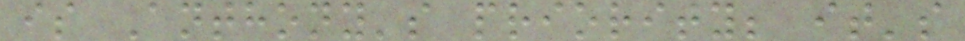is Anthony's priority; it's
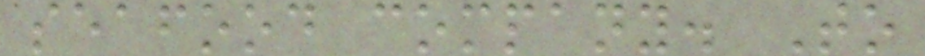seafood company. To
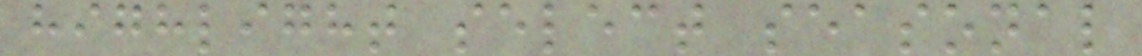highlight select seasonal
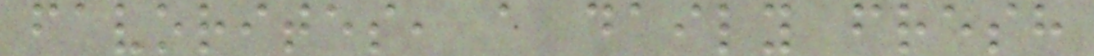favorites, a daily fresh
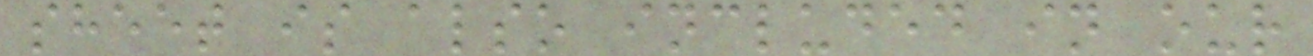sheet is also included in our
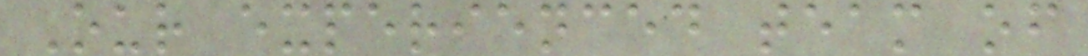Our experienced team of
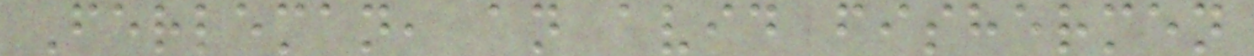Ferleman, an avid fishermen
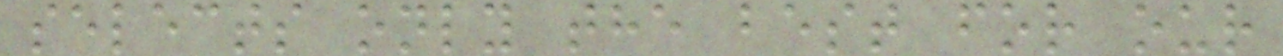selects only the best for our
